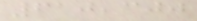610,300
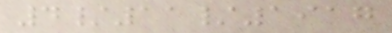4/11/1917
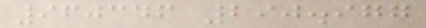960346 290.977
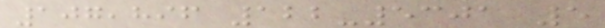107,896 122-5301 5
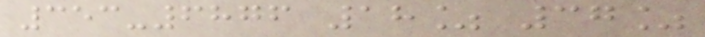353-6876 18% 37%
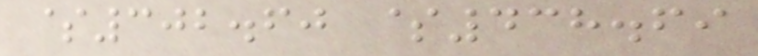$302.60 $438.69
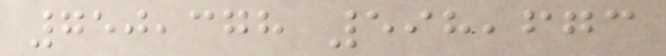750,378 598,673
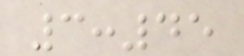3:45
